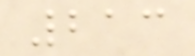213
